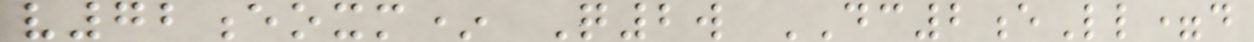v72eoxm* Q2w DC2eLl=d
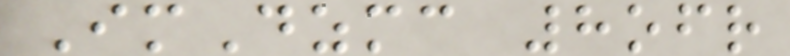ImDzmc 8ofr
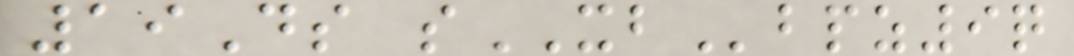19Ds sXBbpz9q
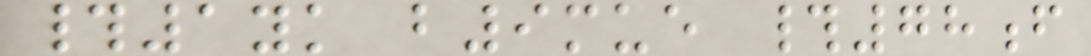#1yk b9mue #78f
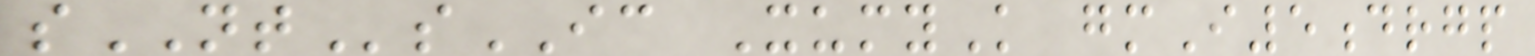sNTsIC XumyK gmI5drgp
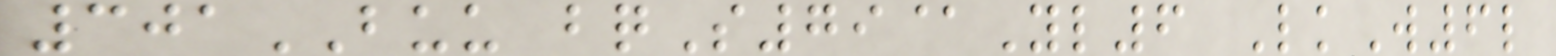301BUU bqS79@Yl6 LkW6l
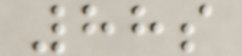88s
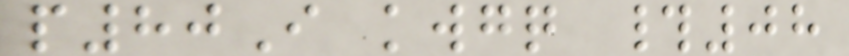p80I kwgq #08
